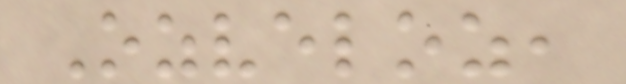Ozveloz,
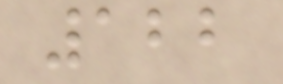122
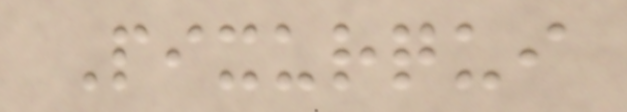Pixurqui
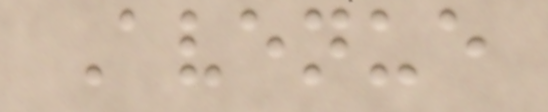Avenue
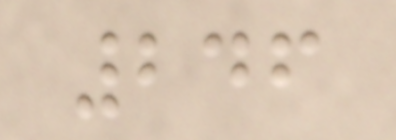246
